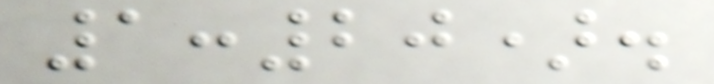1:20).
